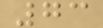73
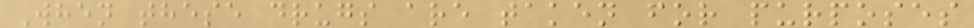When these drugs are taken for purposes
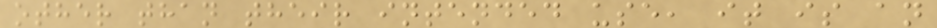other than their intended use, it is an
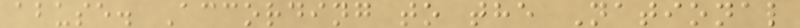abuse. According to the National
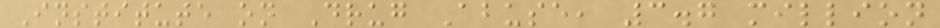Institute on Drug Abuse, 3.7 million
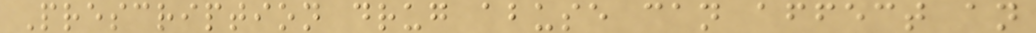Prescription drug abuse can affect an
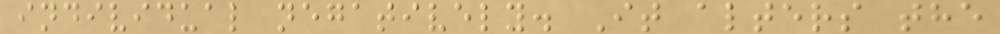individual negatively. It alters the
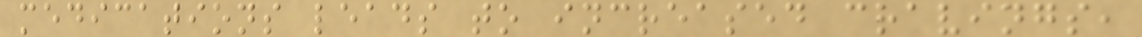medications leads to increased cravings,
